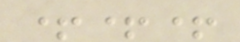+++
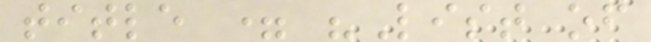title = "List of
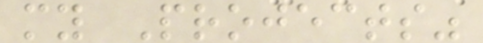my Projects"
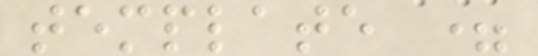template =
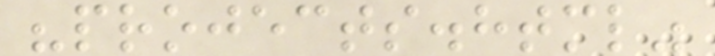"projects.html"
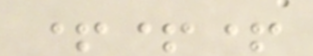+++
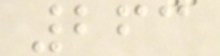263
